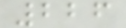226
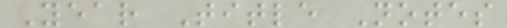Year Title Notes
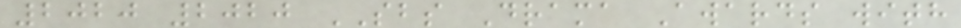2020 2020 SBS Drama Awards with
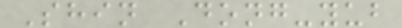Shin Dong-yub
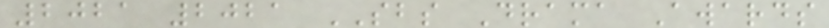2021 2021 SBS Drama Awards
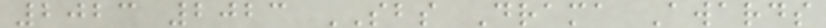2023 2023 SBS Drama Awards
